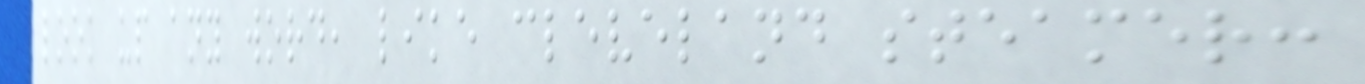look up any word, like cleveland steamer:
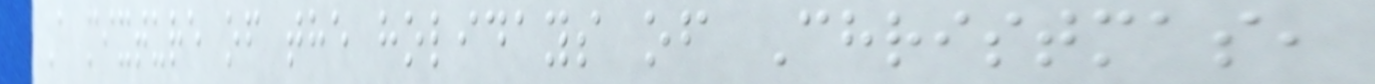A mixture of the holidays of Christmas,
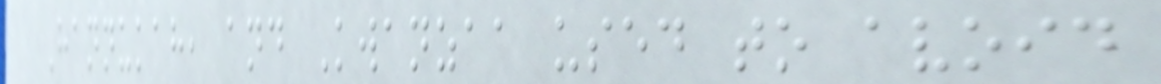Hannukah, and Kwanzaa used to avoid
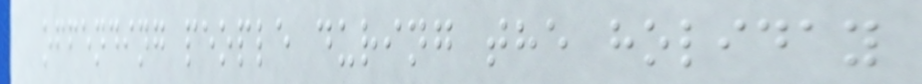offending people during the holiday
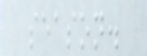season.
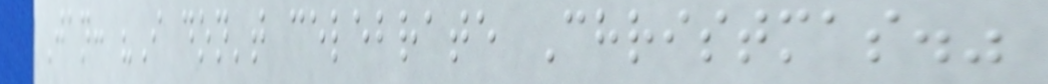Jan: "I don't celebrate Christmas."
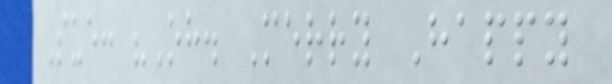Sue: "Oh. Merry Happy
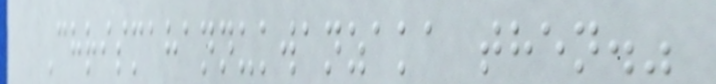Chrismahannukwanzaka then."
